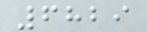6829
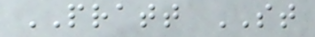PRATT ST
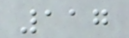117
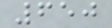650
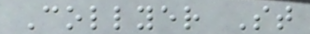Collyer St
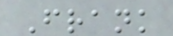Frank
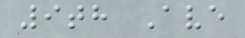9th Ave
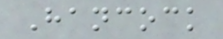Hancock
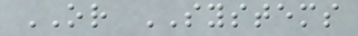OR SYSTEMS
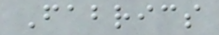Fabrics
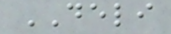DELI
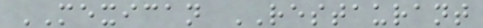MEXICAN RESTAURANT
